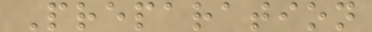Preparation
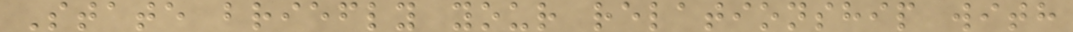State briefly your relationship with
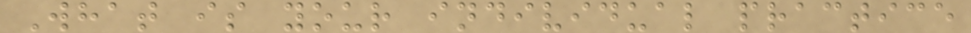What is your individual practice
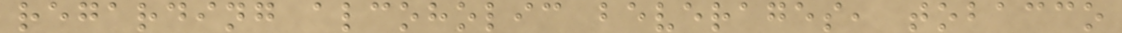regarding alcoholic beverages, tobacco
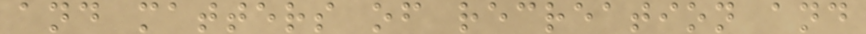and matters of recreation and
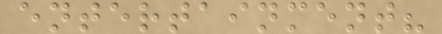entertainment?
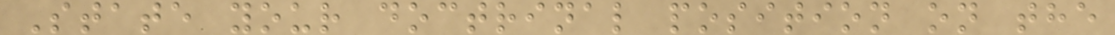State your doctrinal position on the
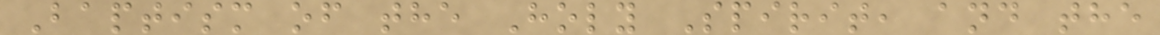Baptism of the Holy Spirit, and the
